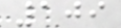109
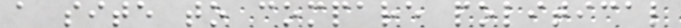a site to compare political
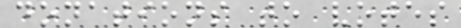donations to votes
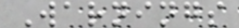Warnings
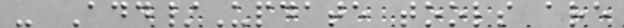- Add/Update tools are
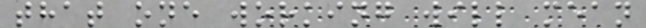that one working will mean
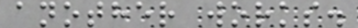another works.
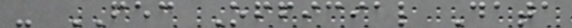- FEC Official Data
